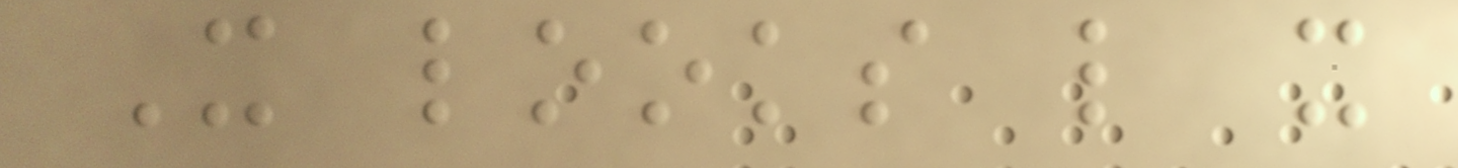It looks like it
